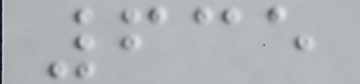635
